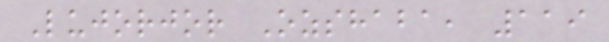Lujorjor Ozshaba, 119
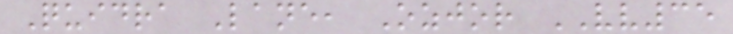Quidra Lane, Ozjor VV35
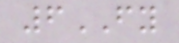6FY
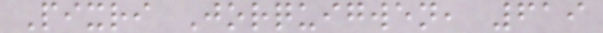Pixri Jorquigwen, 619
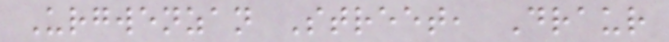Urgwenzan Street, Draur
